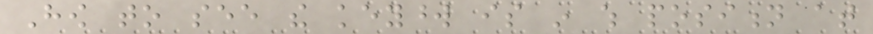How to see the keyword is in which position at
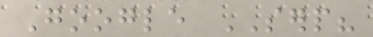Google SERP?
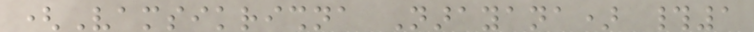(Vamsikrishna Narayana) #1
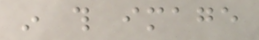in this image
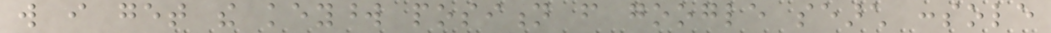will i get the keyword position from google search console
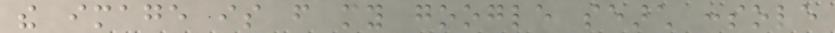the image is from my google search console
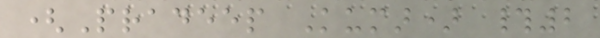(Pradeep Kumar) #2
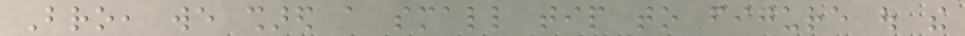Bro, we shared a small tip to figure out the
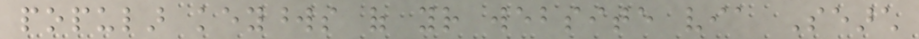popular keywords of your website via Search
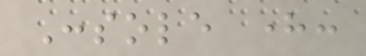Console here:
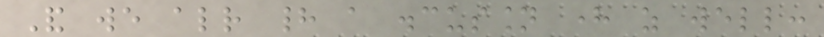And we already had a discussion here as well:
